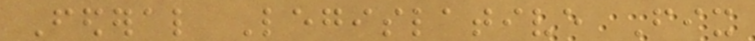Federal Legislative Fix
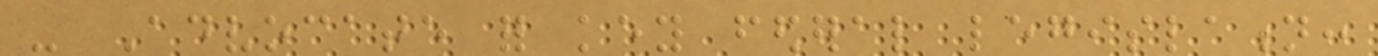- Advocate for key federal legislation:
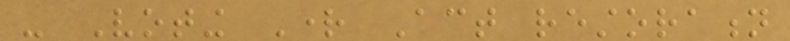- Voting Right Act restoration
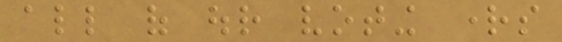all of our voting rights
